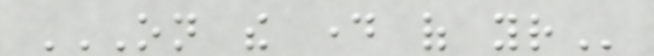ON THE DAY OF YOUR
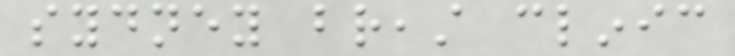sydney breast clinic
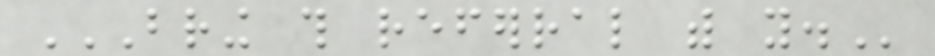BRING THIS REFERRAL WITH YOU.
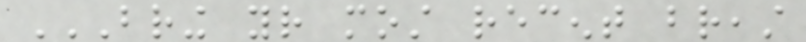BRING YOUR MOST RECENT BREAST
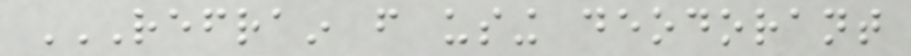REFRAIN FROM USING DEODORANT
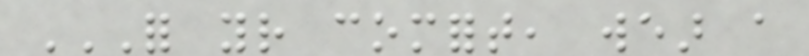FOR YOUR COMFORT, WEAR A
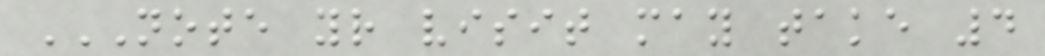NOTE YOUR VISIT MAY TAKE 4
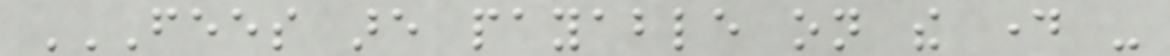FEES ARE PAYABLE ON THE DAY -
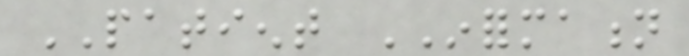PATIENT INFORMATION
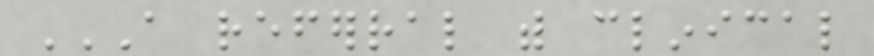A REFERRAL WITH CLINICAL
